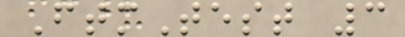FtmTest 3
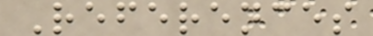References
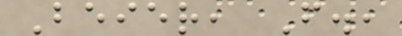Beier, F.,
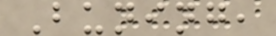Buning,
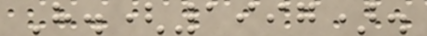H.(1997).
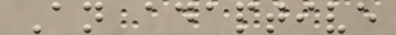An adaptive
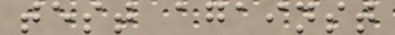test against
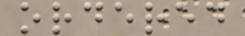ordered
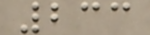233
